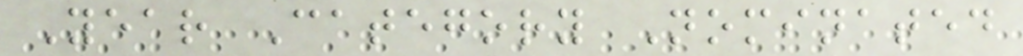Year Category Nominated
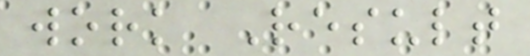work Result
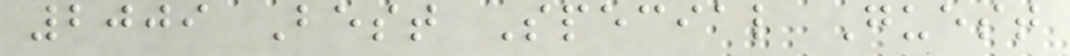2009 Best Special Guest
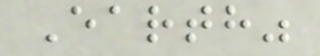Earth"
